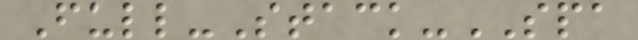Full-Stack-SPA
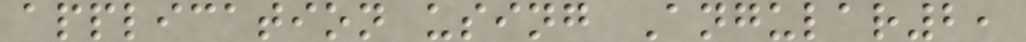application using Angular2,
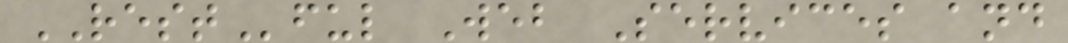RESTful Web Services and
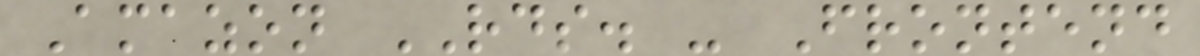Amazon RDS. - Frontend
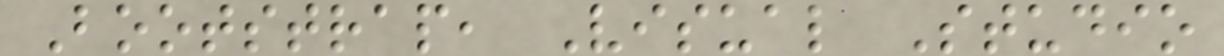Bootstrap, Visual Studio
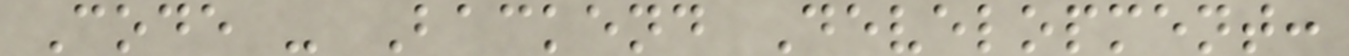Code - Backend Development:
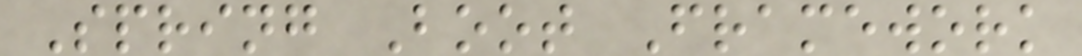Spring Boot Framework
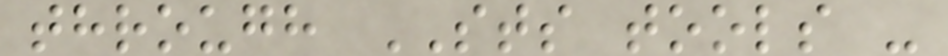through STS tools -
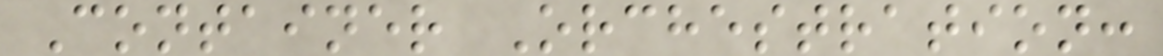Container Orchestration:
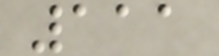111
